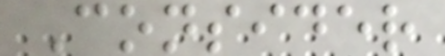Consider
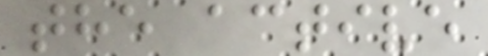the active
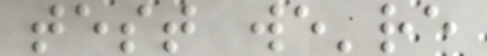test we're
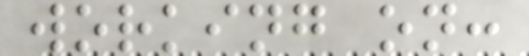working on:
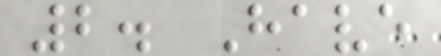2. Have
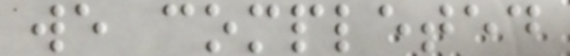we completed
